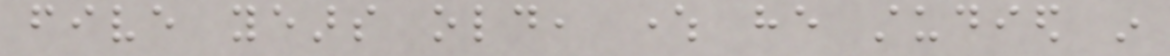five years old, where he studied in
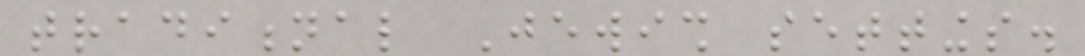traditional Jewish settings.
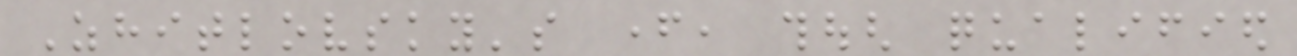Zhitlovsky's father, though qualified
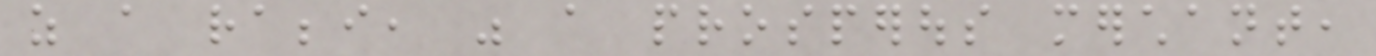as a rabbi, was a prosperous merchant,
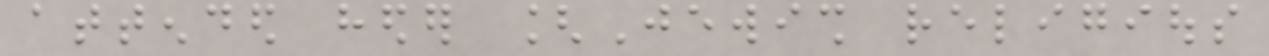attended heder [Jewish religious
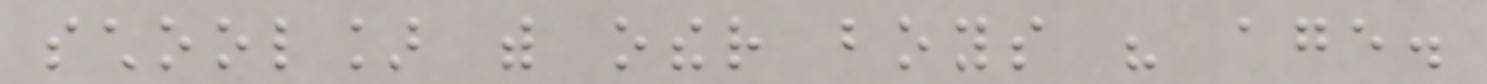school] with other boys his age.
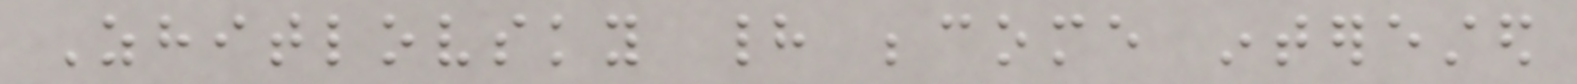Zhitlovsky had become interested
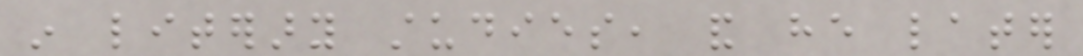in literary studies, and he later
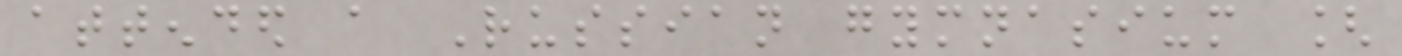attended a Russian gymnasium [
